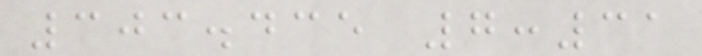303.435 7:31
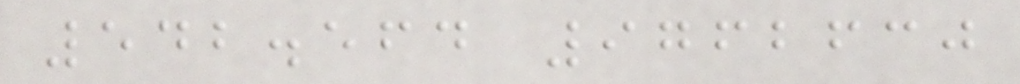542.564 9762630
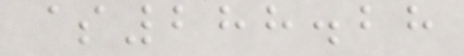$288.28
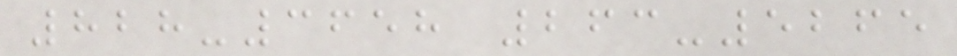828-3658 263-5265
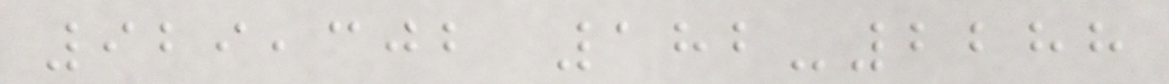929,302 182-2288
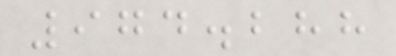974.288
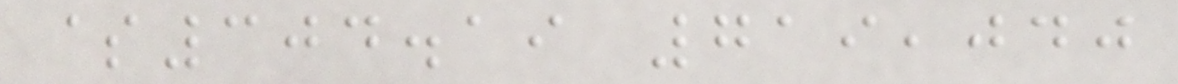$304.19 719,040
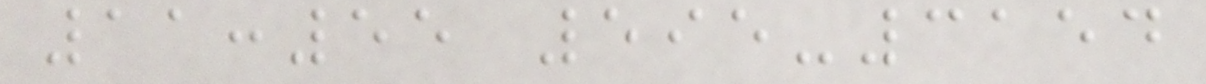11:55 595-3154
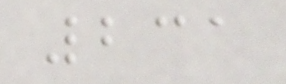231
